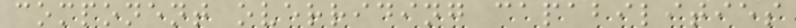component overriding capabilities
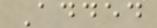Added
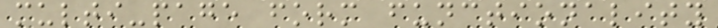multi-page form functionality
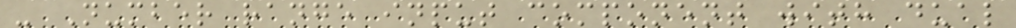- Number range input component with dual
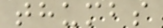thumbs
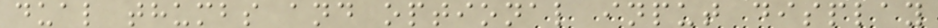dual thumbs and optional input display
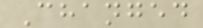Changed
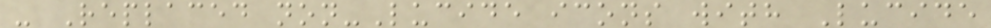- Replaced non-Lucide icons with Lucide
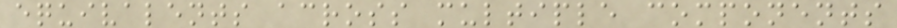equivalents across multiple components
